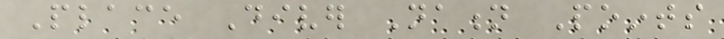Place Diver Nation Points
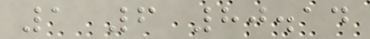1 6 80.14
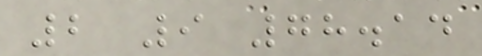2 9 78.14
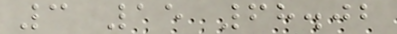3 15 68.02
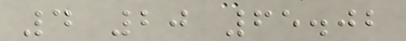4 20 65.02
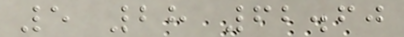5 28 62.60
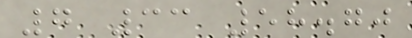7 33 58.70
